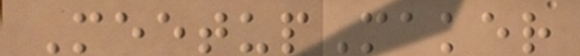MeetupMaker
